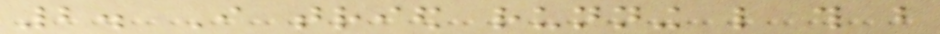2. I tried running like this but
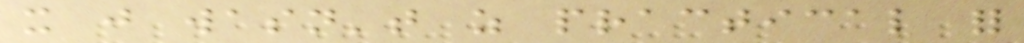it just wasn't as practical for
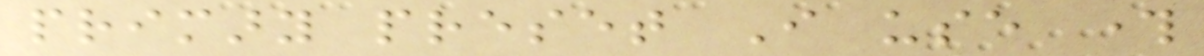primary preset I use through
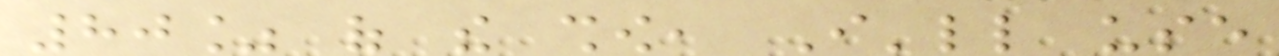80% of the show, I'll use
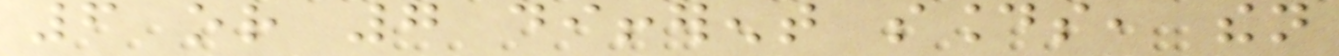6 or 7 different sounds, then
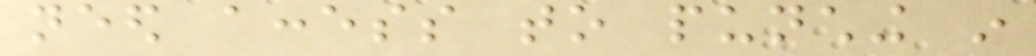need access to punching in
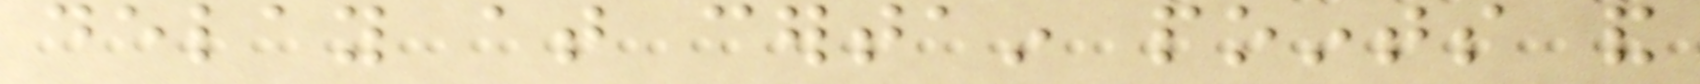delay at certain points and
